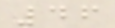46
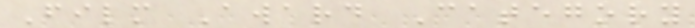Film Award Category
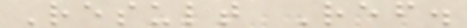Result Ref.
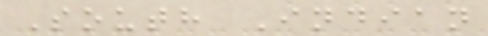South Indian
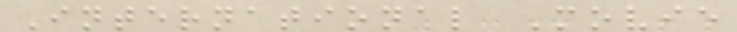International Movie
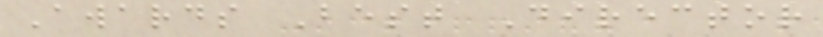Awards Best Director
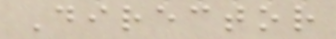Director
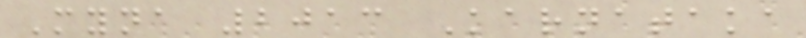Myna 2013 Karnataka
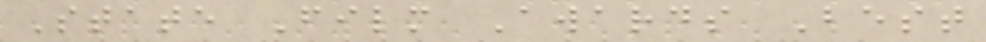State Film Awards Best
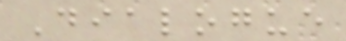Dialogue
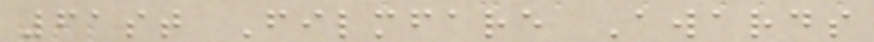61st Filmfare Awards
